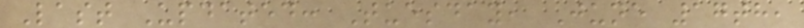Last Updated: Tuesday, June 17th,
